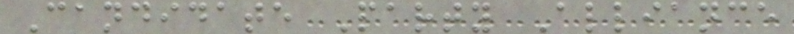Candidate Party Alliance
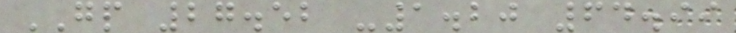GP 27.52 -1.20 64.99
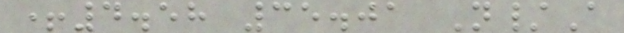+4.58 35.01 N/A
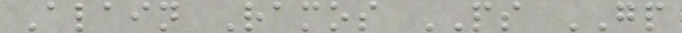Alain Ramos PS GP
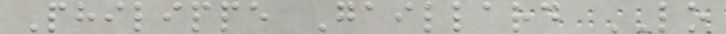Philippe Gaillard LO
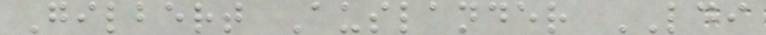Gilbert Auslander LDI
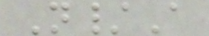N/A
